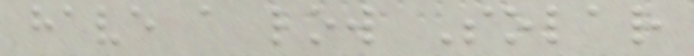have a low Solar
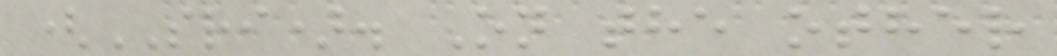(SRI). On the other
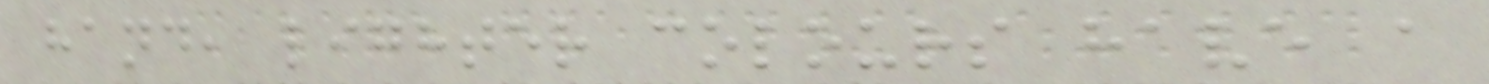hand, lighter colours have a
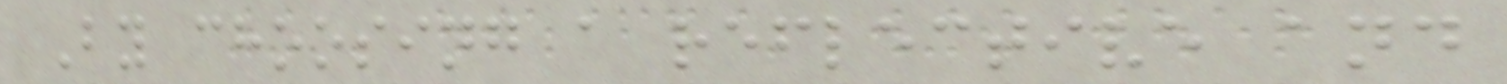By choosing a reflective and
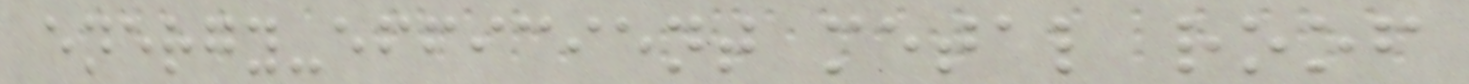energy-efficient metal roof
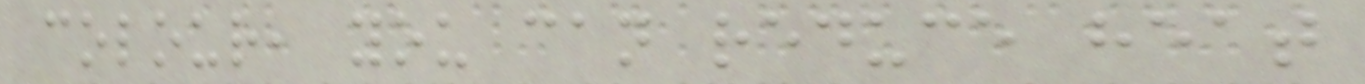colour, you can reduce heat
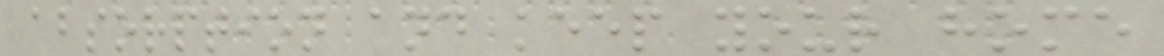absorption and keep your home
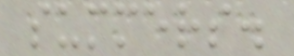summers.
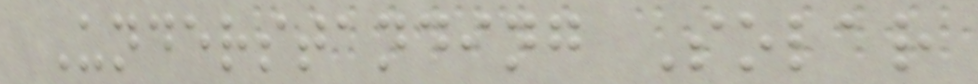Understanding Solar
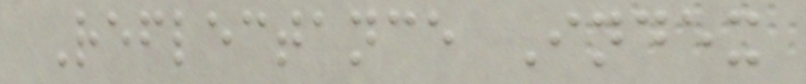Reflectance Index
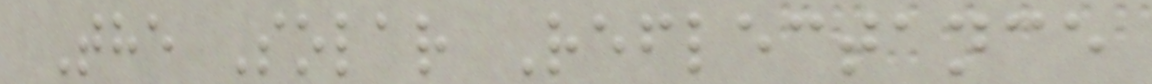The Solar Reflectance
